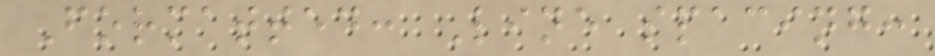Formatted: Line spacing:
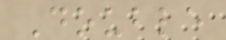Double
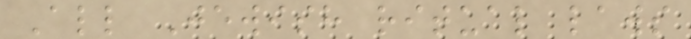All Jewish ritual laws
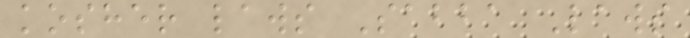kosher laws Sabba Laws
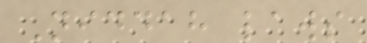Niddah laws
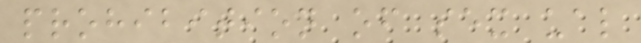prohibition of sex ual
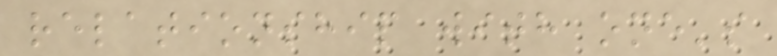relationship with one's
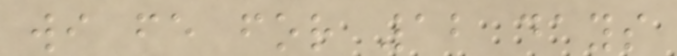wi fe for 12 days
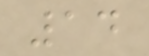14
